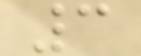3
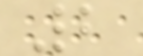2
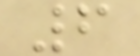6
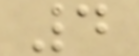4
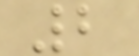2
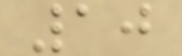10
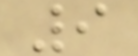9
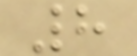8
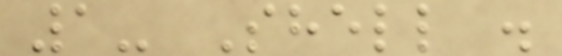1- Shell .
